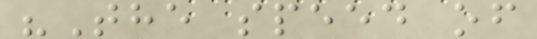"The speed of
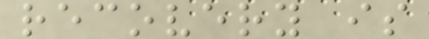recovery is
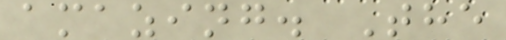amazing. The
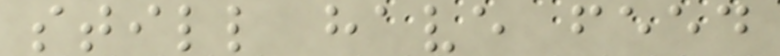still have feed
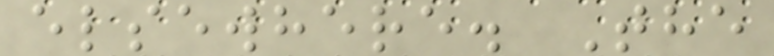elsewhere. The
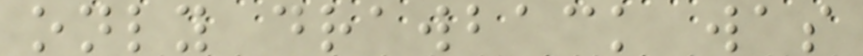only drawback was
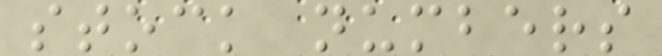stock numbers
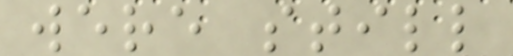were still
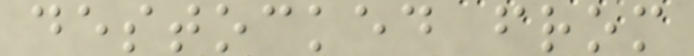destocked from
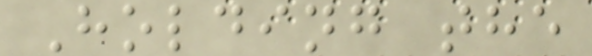Holding the
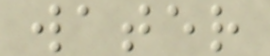water
